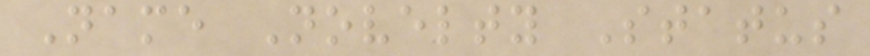Name Novelty Status
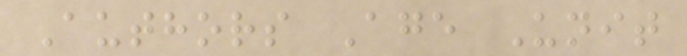Authors Age Unit
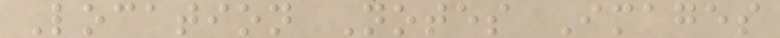Location Notes Images
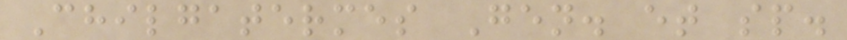Chilgatermes Gen. et sp.
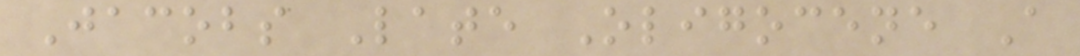Jacobs Late Oligocene A
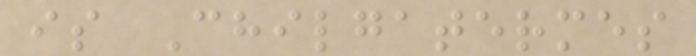is Chilgatermes
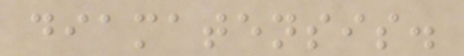diamatensis.
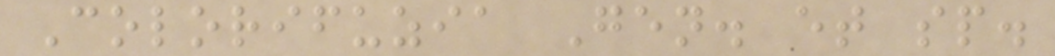Colorifuzia Gen. et sp.
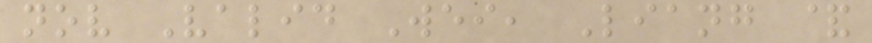nov Valid Wei, Liang &
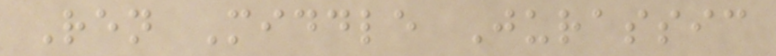Ren Middle Jurassic
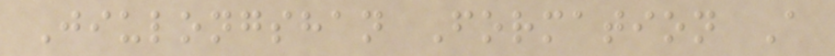Jiulongshan Formation A
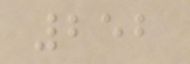252
